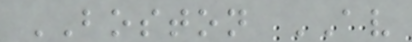BOSTON AV
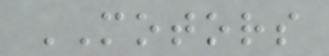MOTORS
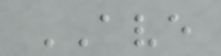AVE
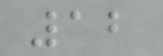12
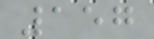157
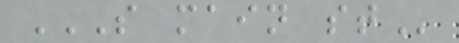S MAIN ST
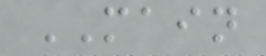MAIN
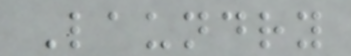Laundry
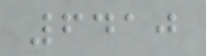6410
